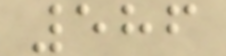586
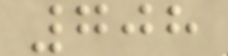708
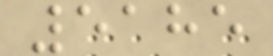5185
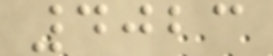4023
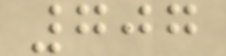707
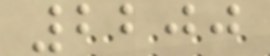2200
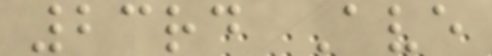23rd Ave
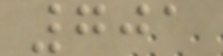701
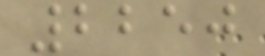2250
